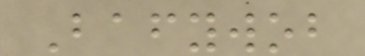Bafywob
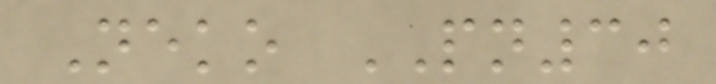Neko PN30
